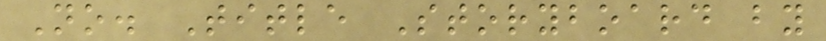No. Title Storyboard by
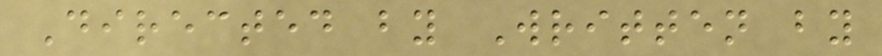Directed by Written by
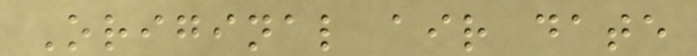Original air date
